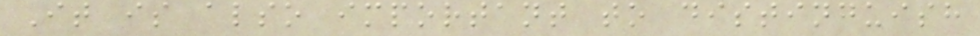It is also important to distinguish
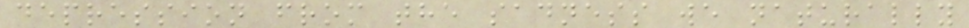depression from the sadness we naturally
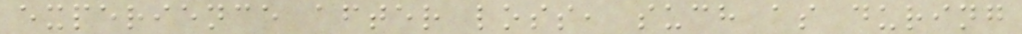experience after loss, such as during
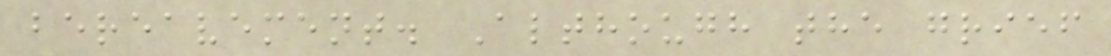bereavement. Although the grief
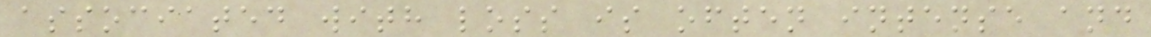associated with loss is often intense and
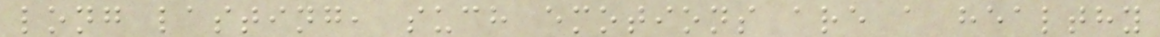long lasting, such emotions are a healthy
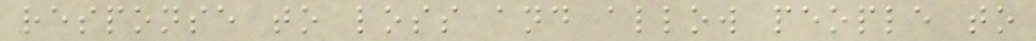response to loss and allow people to
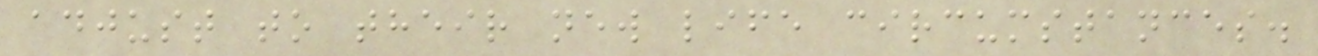adjust to their new life circumstances.
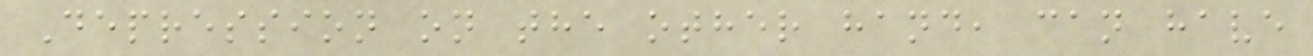Depression on the other hand, can have
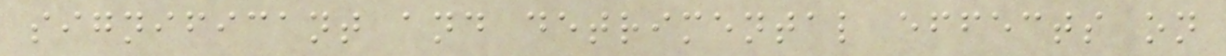significant and detrimental effects on
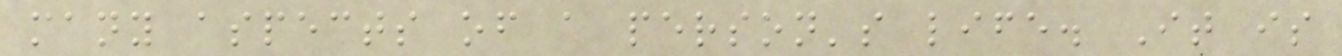many aspects of a person's life. It is
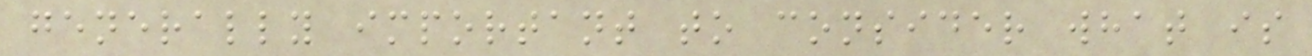generally important to consider what is
